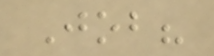Job?
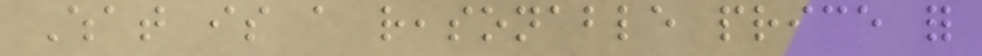What is a reasonable price for
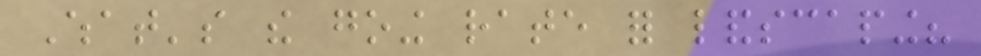What's the going rate for landscaping?
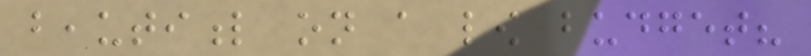beautiful on a low budget?
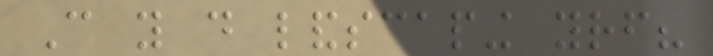Can you do landscaping yourself?
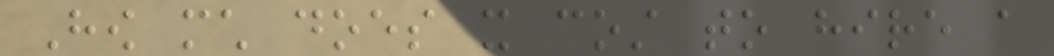How much does it cost to hire a
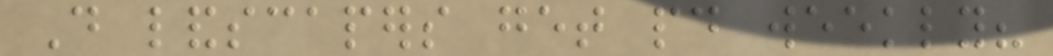Do landscapers get paid weekly?
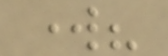work?
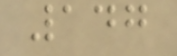147
